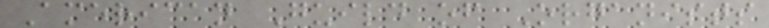American Guild of Organists
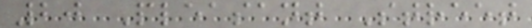20 Pleasant Street
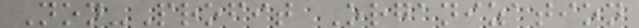Non-Profit Organization
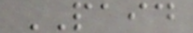PAID
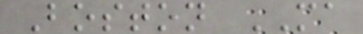Boston MA
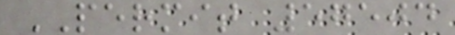PERMIT 57504
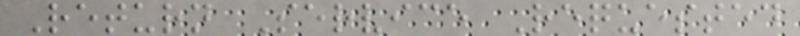Return Service Requested
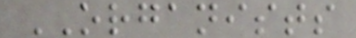ORGANISTS
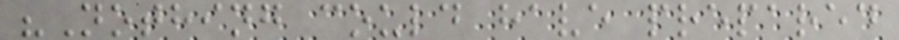"Nothing could have prepared
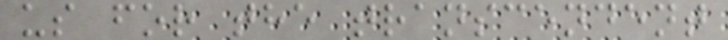us for the transcendent
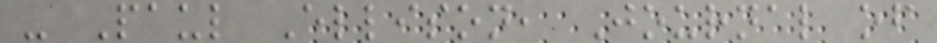- Paul Ellison, Journal of
